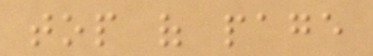top of page
